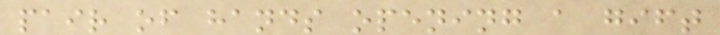pair of hands opening a gift
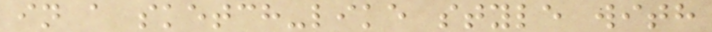in a sketch-like style with
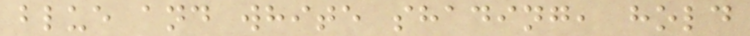blue and white shading, hold
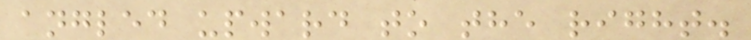angled upward to the right.
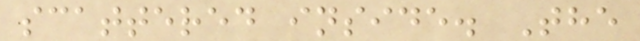scattered inside. The
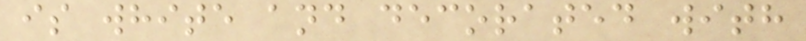is white and decorated with
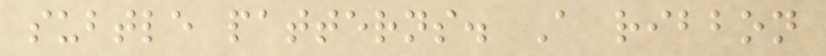subtle patterns. A ribbon
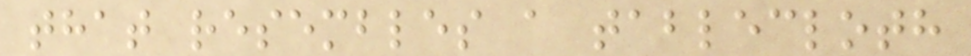that resembles a tablecloth
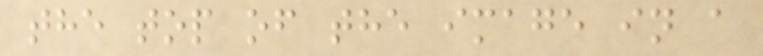the top of the image in a
